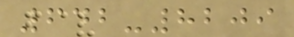642-8209
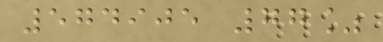574905 77%
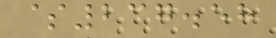$237.58
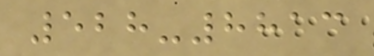528-8813
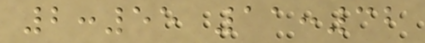2:55 11:32
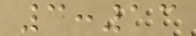3:13
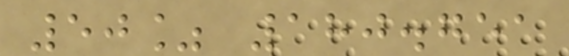50% 180.751
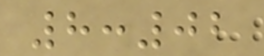8:02
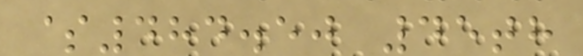$484.50 45th
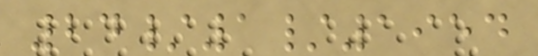24/1/1954
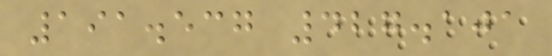191.537 427.101
